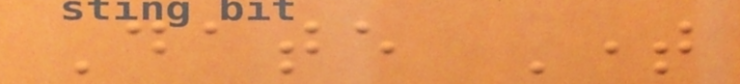Date Time
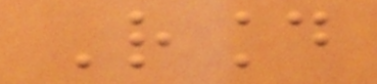Round
